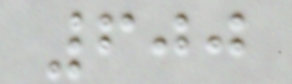600
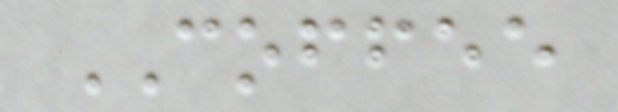COFFEE
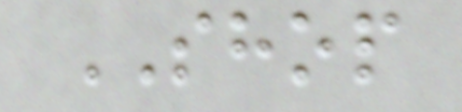SHOP
